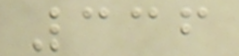336
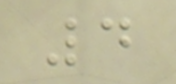4
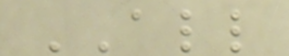ALL
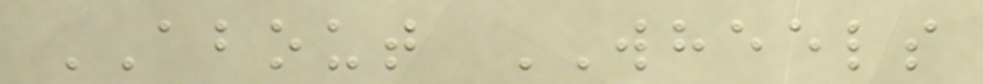ABOUT WHEELS
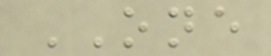ONE
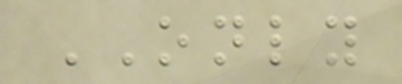ONLY
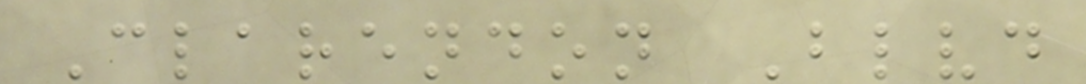Clarendon Blvd
